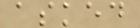asked
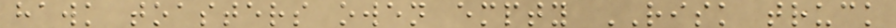hawk toasters owen empty RISK truck
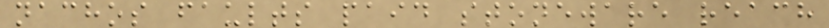nachos faults paid stoneware reach
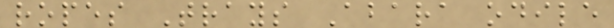ropes Trays Abara odile
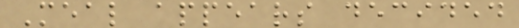Meal appears decided
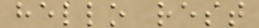hello rest
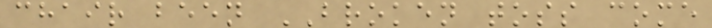chair been BROKEN toss come
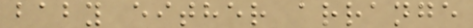baby either arrange
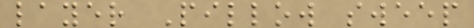layer Pillow sweep
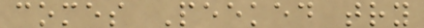comes Peeked try
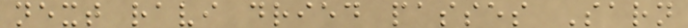next ravi dried passes Sarn
